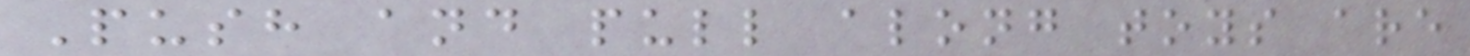Push and pull along toys are
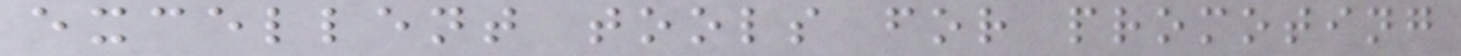excellent tools for promoting
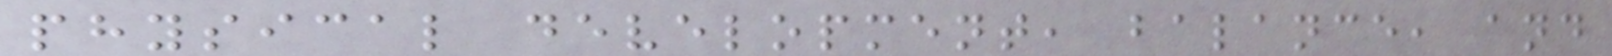physical development, balance, and
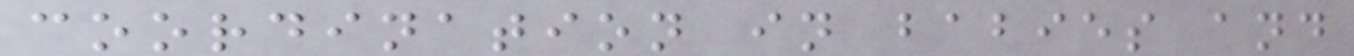coordination in babies and
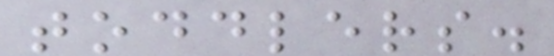toddlers.
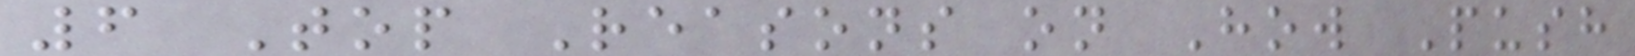6 Top Reasons on How Push
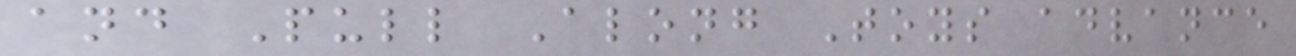and Pull Along Toys advance
